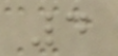4
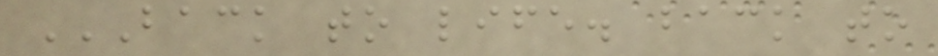BACK TO LIFE. BACK TO
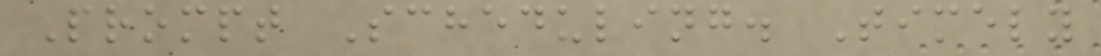Prompt Scheduling. Timely
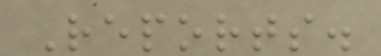Reports.
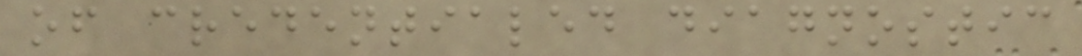of credentialed diagnostic
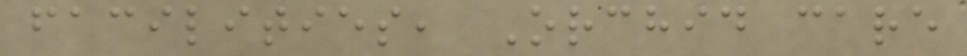facilities, Orchid care
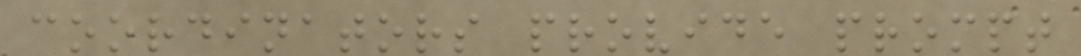coordinators provide prompt
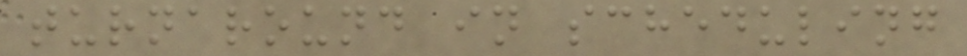turnaround in scheduling
